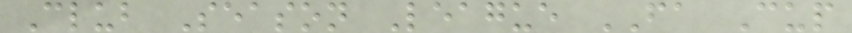Club Season League FA Cup
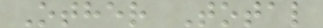Other Total
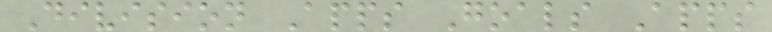Division Apps Goals Apps
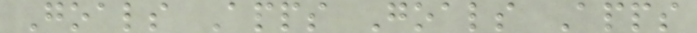Goals Apps Goals Apps
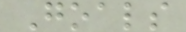Goals
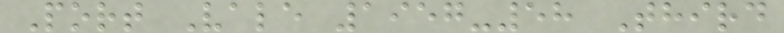Port Vale 1957-58 Third
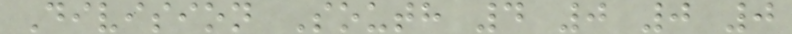Division South 4 0 0 0
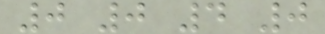0 0 4 0
